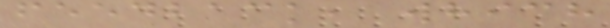feedback, which
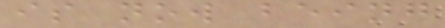is now being
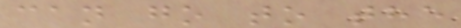can go to the
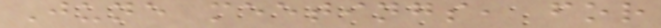June meetings, for
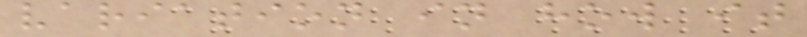variation in how it
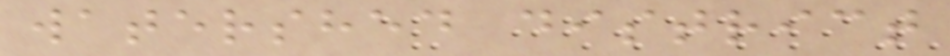watershed district
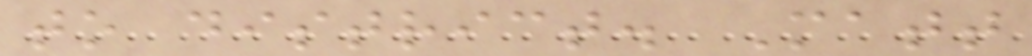to district. Matt
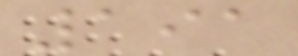191
